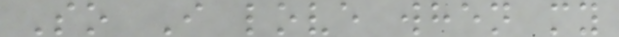So I love when my
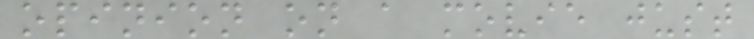opinion on a movie just
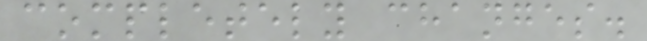completely changes.
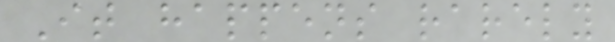It happens rarely
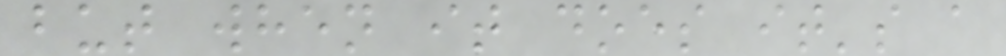but when it does it's a
